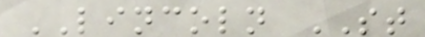LINCOLN ST
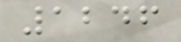1246
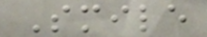Smile
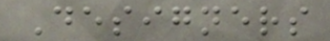Designers
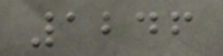1246
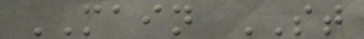MAIN ST
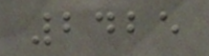2425
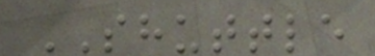SHUTTLE
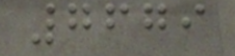7679
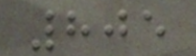805
